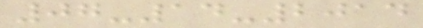07-14-2014
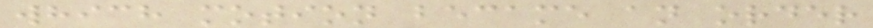which motion became an order
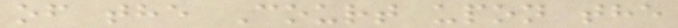of the Court upon the
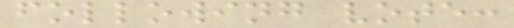following vote:
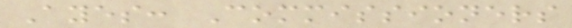Ayes: Commissioners
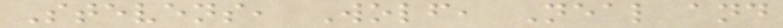Stevens, Wolf, Neal and
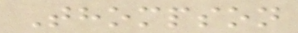Thompson
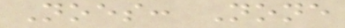Noes: None
